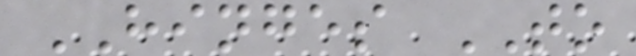HINGES TO
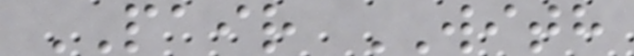PAIR WITH
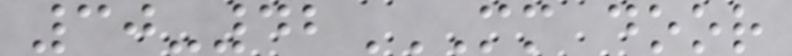30-42MM DOOR
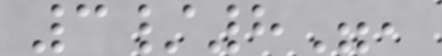3/8",
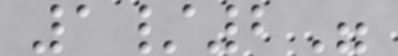1/2"
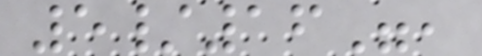5/16",
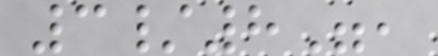3/8",
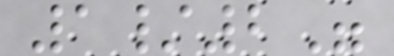1/2"
